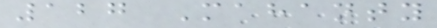127 Mahanty
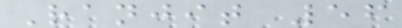Ranjit 56
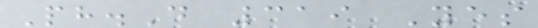Ph.D 319 Yes
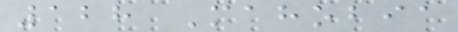128 Mahobia
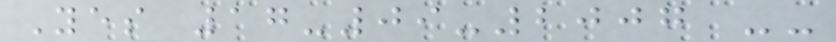Yes 17-09-2007 --
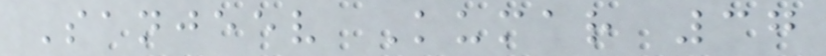Sanjeev Kumar 37
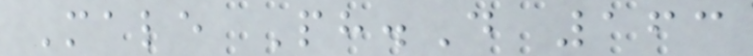Male Ph.D 163
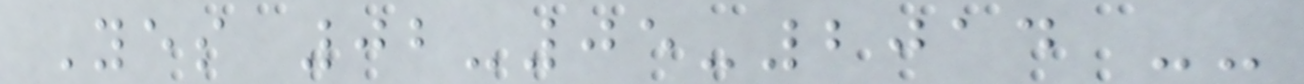Yes 02-05-2014 --
